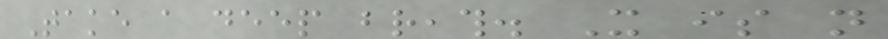Take a deep breath. It is not
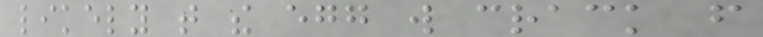likely that the egg will crack from
